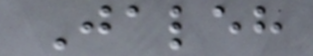Jaleh
